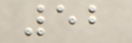52
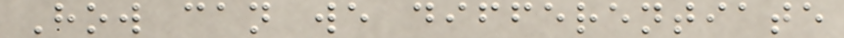How can we differentiate
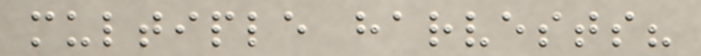multiple harvests?
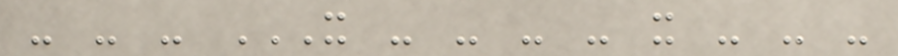- - - X - - - - X - - -
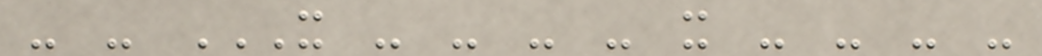- - X - - - - X - - - -
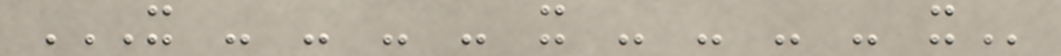X - - - - X - - - - X
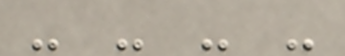- - - -
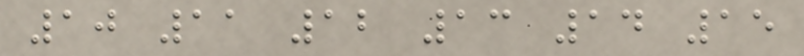10 11 12 13 14 15
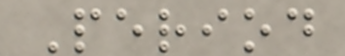Period
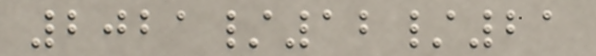2021/12/21
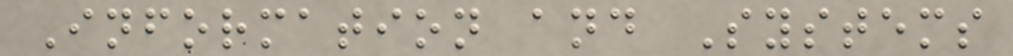Information and Systems
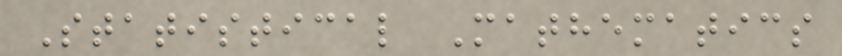Statistical Mathematics
